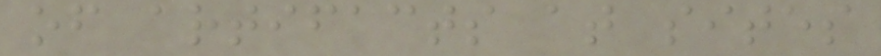of artifacts at sites
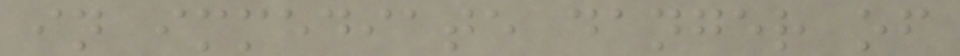in immediate danger of
